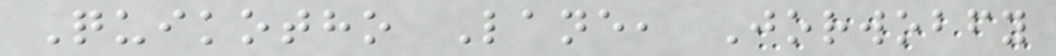Quikotho Lane, Jorwobfy
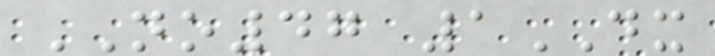NO47 1DX
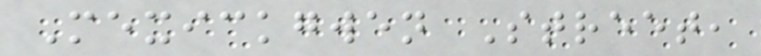Mexickgwen Street,
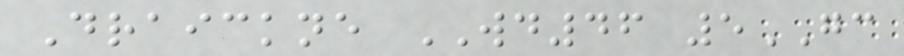Draickne WD46 5GC
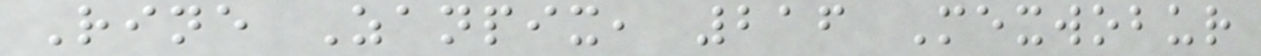Rine Zanpix, 216 Mexwobur
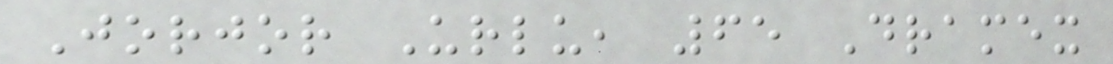Jorjor Urlu, 65 Dramex
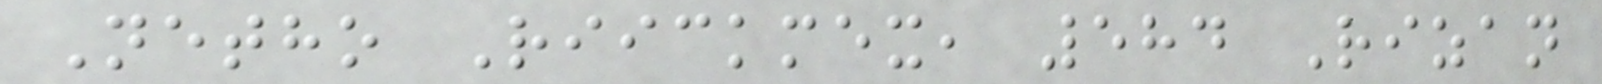Netho Riickmex, 584 Rizan
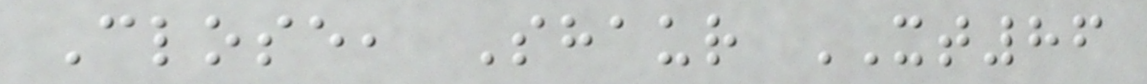Close, Shaur XT86
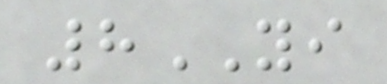8YI
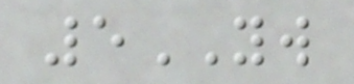5YW
